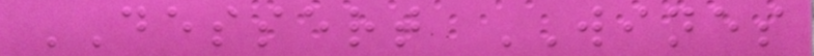DESSERT WINES
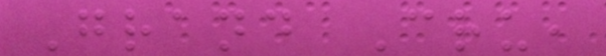Grand Cru,
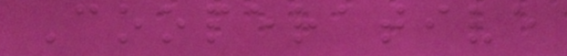Cooperative
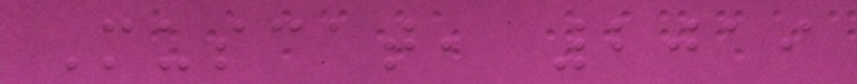Muscat, 2019
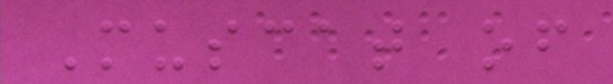Muscat of
